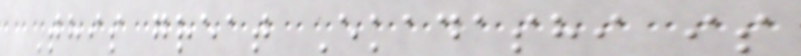This great Ekadashi is
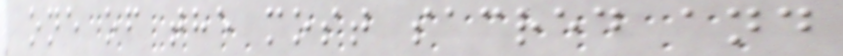one of the most sacred and
